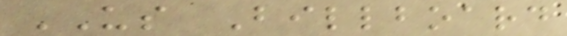US Billboard
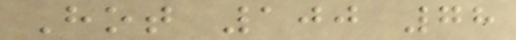Hot 100 78
